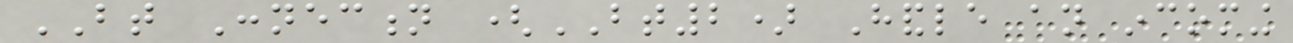BT Connection (BT2) Handle an incoming
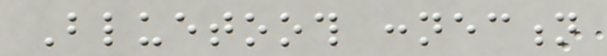Bluetooth connection
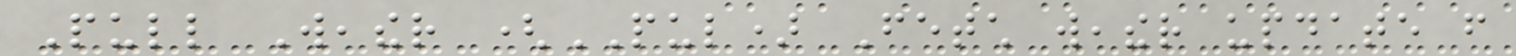Pull Weather (PUL) Fetch weather update from
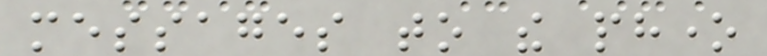messages to the phone
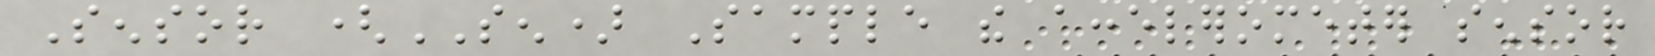Sensor (SEN) Sample the accelerometer sensor
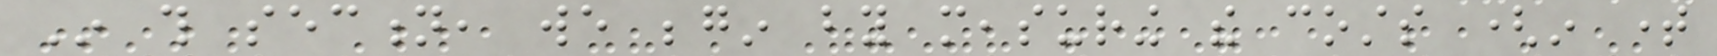In this section, we begin by measuring the costs (in time
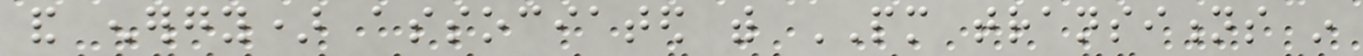and energy) associated with PM transitions in
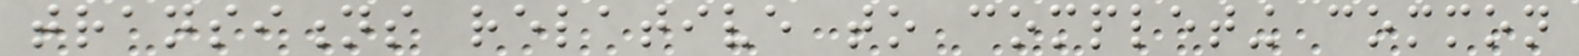transitions relative to completing common
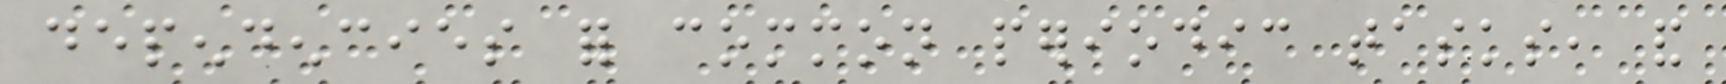dependencies for common periodic tasks, and
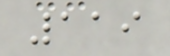119
